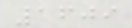1609
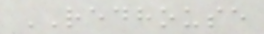REDHOUSE
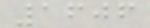1606
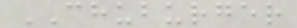CHUBURGER
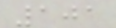101
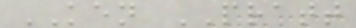KEN PRATT
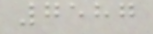7587
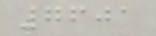7601
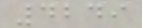4249
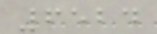6524
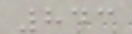843
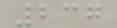237
